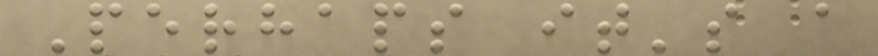Perhaps it's a
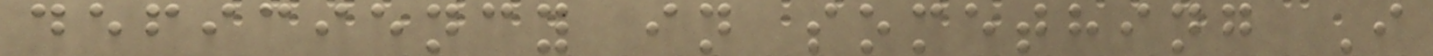deficiency in something I
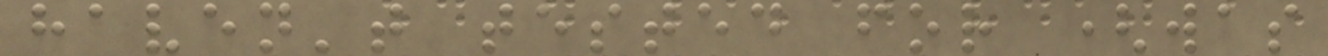haven't tested for (was
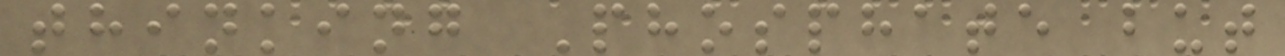thinking Phosphate but
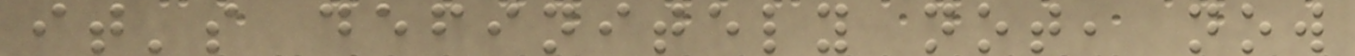it's definitely not, now
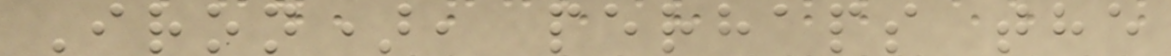Iron), perhaps the
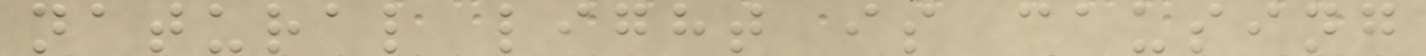natural light is causing
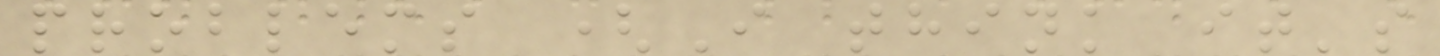problems (I think it's
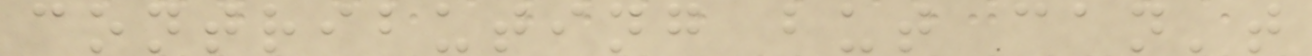contributing but can't
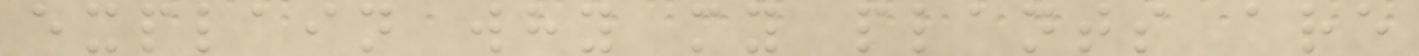explain why my plants are
